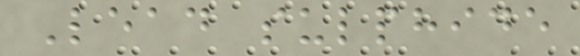Lead sulphide
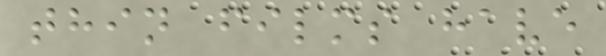thin films have
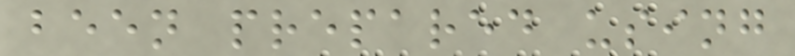been prepared using
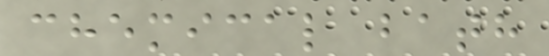chemical bath
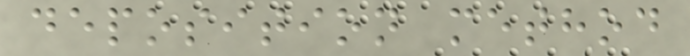deposition method
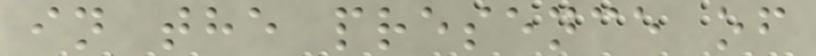in the presence of
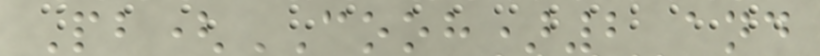Pb(COOH)2 and
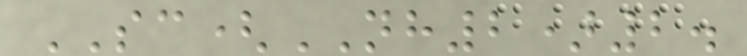SC(NH2)2.
